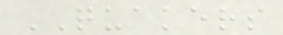QUAKERS
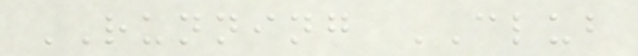RUNNING CLUB
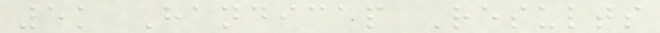5k Handicap Results
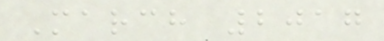March 2017
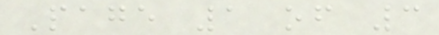Page 1 of 3
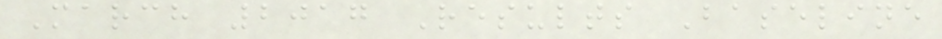March 2017 Results Baseline
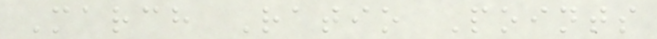March Ratio Points
